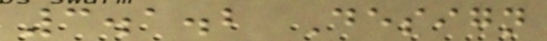3.1.2 Design
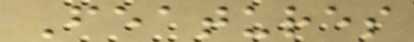Features
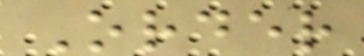Order
